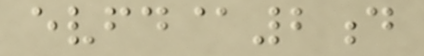evfd@2d
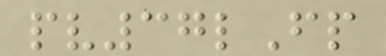pv37lFp
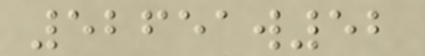52651w52
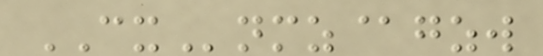CXnmz@gzw
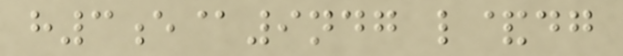h3e@9ndg l&dg
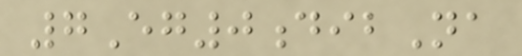7Eg0dibNa
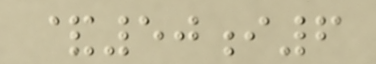&50i6
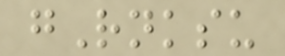gRnksu
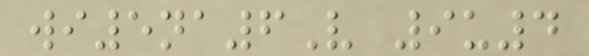wi5na6V 9u4
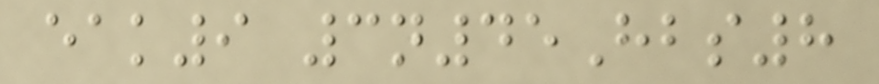eak9 3n45Hbs8
